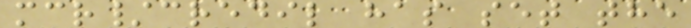mcr/credil has set the
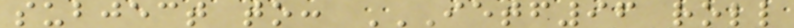subject to: IETF96 ROLL
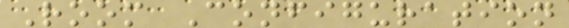Room Configuration
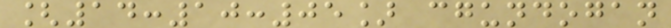[14:10:05] cgundogan
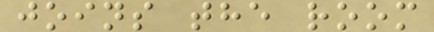joins the room
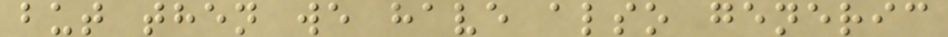but then we have also generic
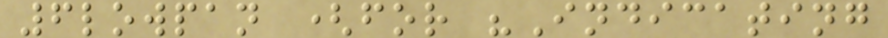6lowpan (for "Indicating
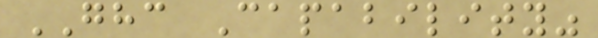GHC Capability"
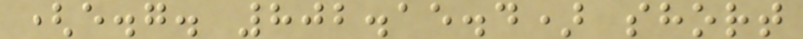(e.g. 802.15.4) short
